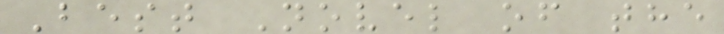Best Novel of the
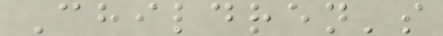Children's
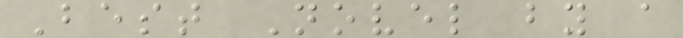Best Novel by a
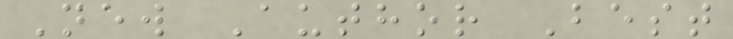New Author Best
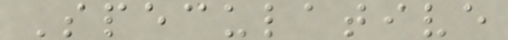Speculative
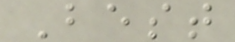Best
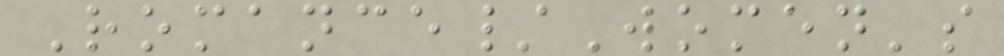Romance/Women's
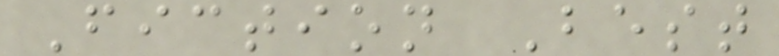Fiction Best
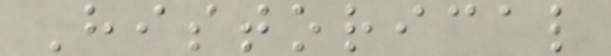Historical
